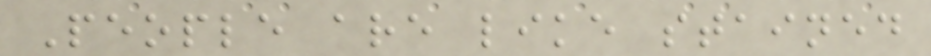People are like stained
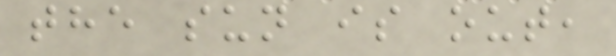the sun is out,
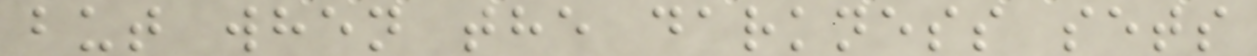but when the darkness sets
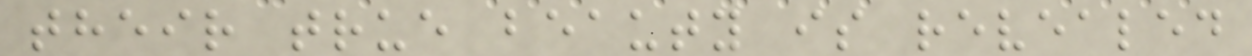their true beauty is revealed
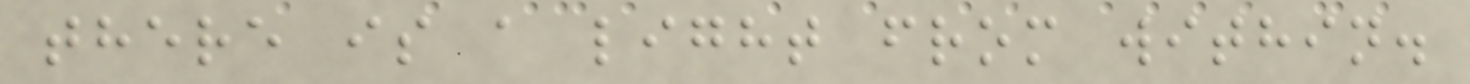there is a light from within.
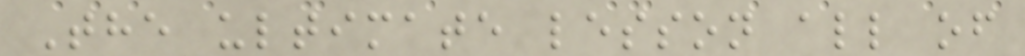The ultimate lesson all of
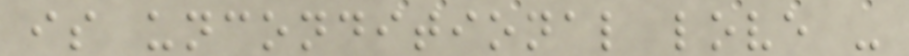is unconditional love -
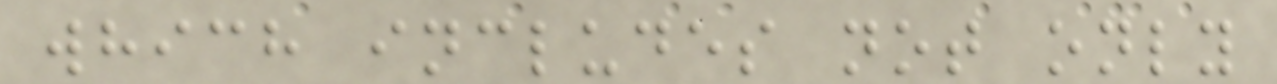which includes not only
